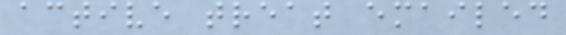active treat emailed
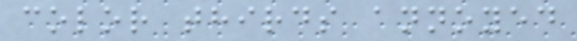color thirds annoyed
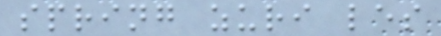spring zuri les
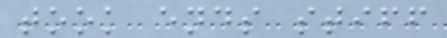took ends stiff
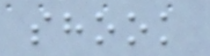shook
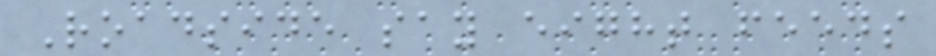Roadside say eight feeds
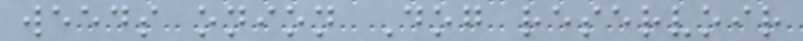weeds onion Dog reservoir
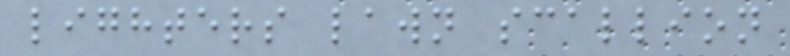lighters lawn scallion
